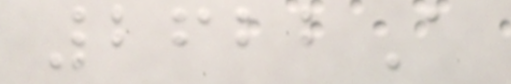2622A
